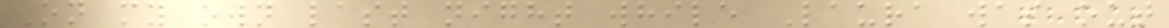On my own last night while Laura was out
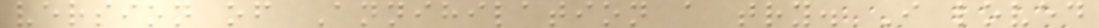version of Annihilation a try. I loved
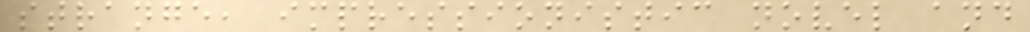strange, impressionistic novel and
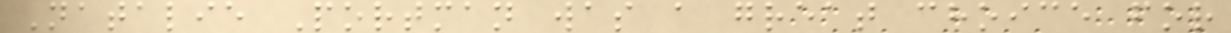Natalie Portman was a great choice for
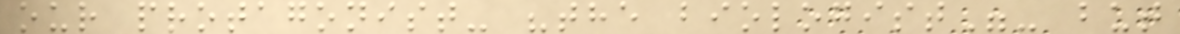our protagonist- "the biologist"- but
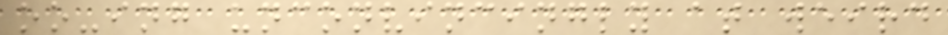oo-ing unconvincingly at weird
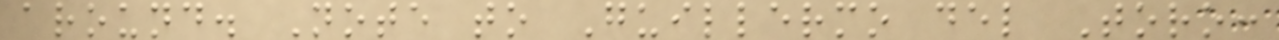around. Note to Guillermo del Toro:
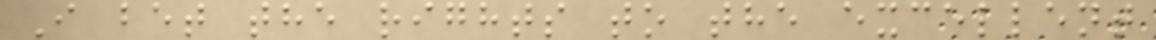I bet the rights to the excellent
